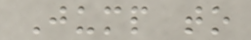Jump to
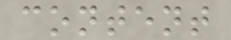content
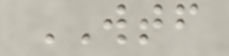WTF
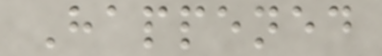Happened
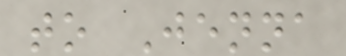to Jenna
